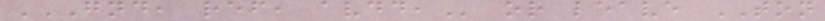GND, REF, AVDD, or leave TON
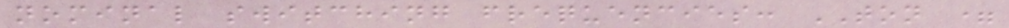nominal switching frequencies: TON =
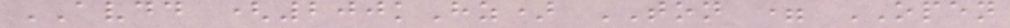AVDD (200kHz) TON = OPEN
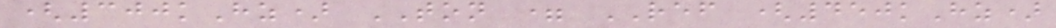(300kHz) TON = REF (450kHz)
